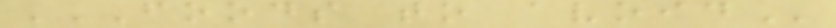FOODS TO AVOID
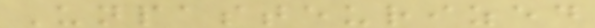Unpasteurized
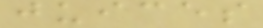juices
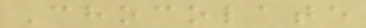Chocolate
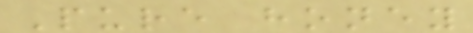Pure honey
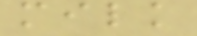milk
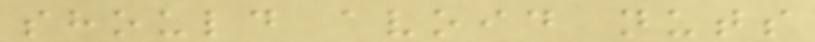should avoid nuts
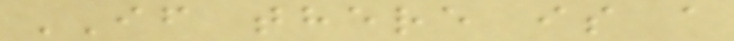IF there is a
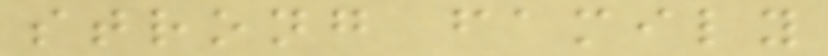strong family
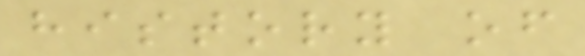history of
